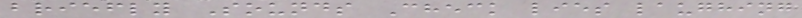briefly Sounds Check lies laughing
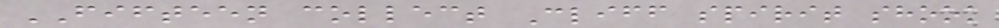FIFTEEN collect Cliff spirit shook
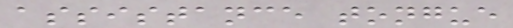assistance tongue
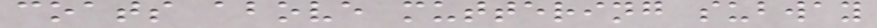coats above muttering subway
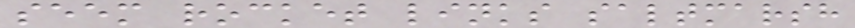seem rocket links saltmarsh
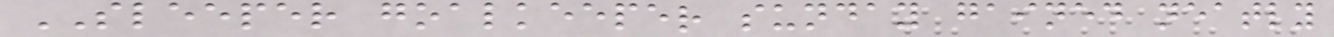SLEEPER goalkeeper sunday gained neatly
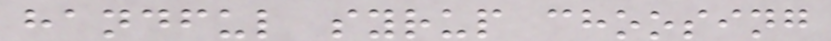handful syrup choosing
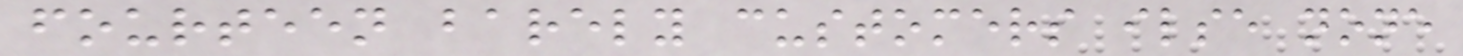fourteen barely customers ilse none
